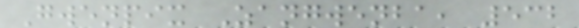Gwenpix Zangwenba, 532
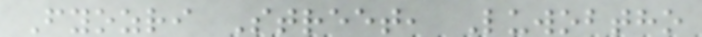Fyozri Street, Luwobtho
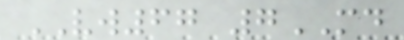VW67 7MD
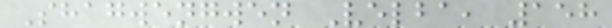Shagwengwen Velba, 158
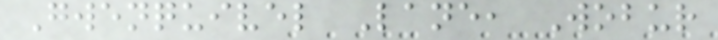Gwenquivel Lane, Wobur
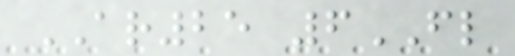AR25 6FL
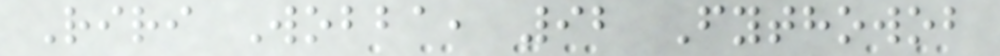Riri Wobba, 92 Fythowob
